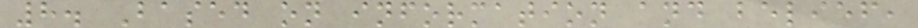8. Based on information and belief,
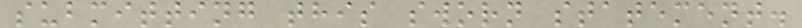submitting this sworn statement.
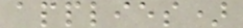applies)
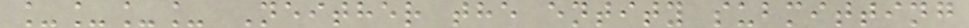____ Neither the entity submitting
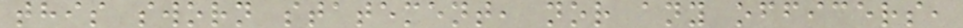this sworn statement, nor any officers,
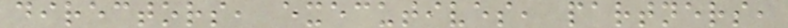directors, executives, partners,
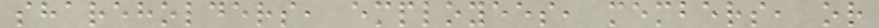shareholders, employees, members, or
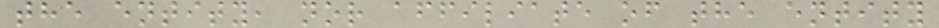the entity, nor affiliate of the entity
